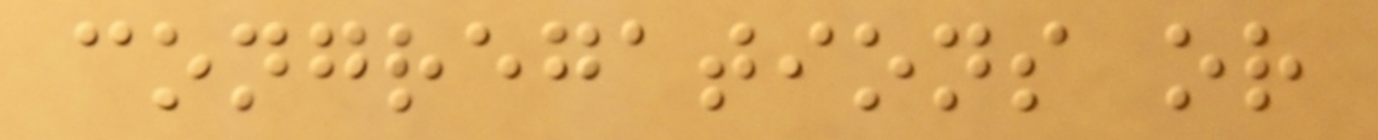congregations or
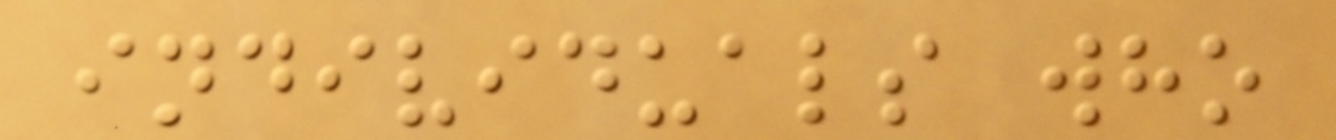individuals who
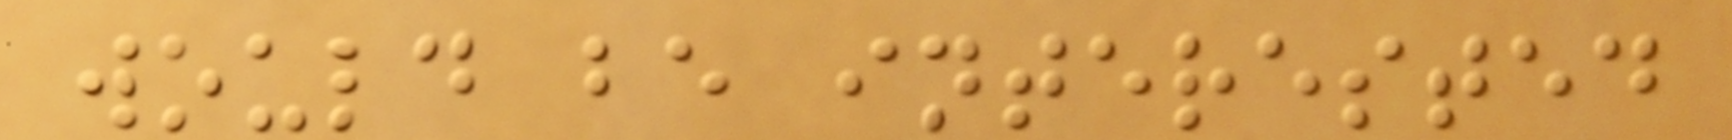would be interested
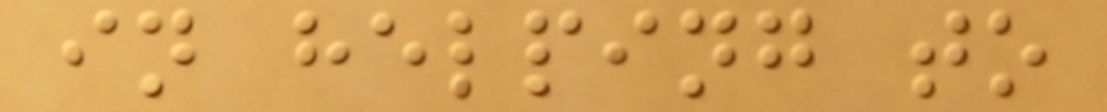in helping to
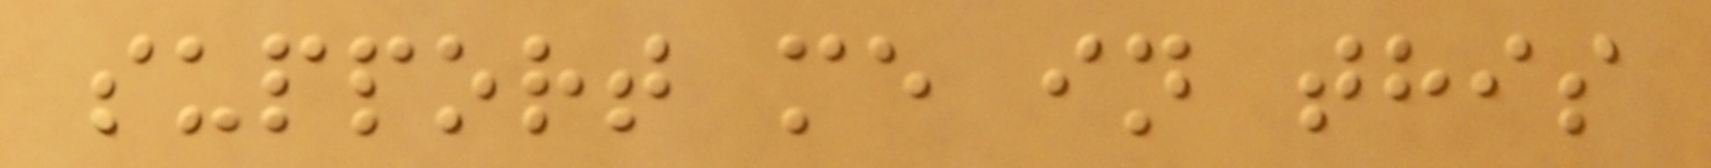support me in this
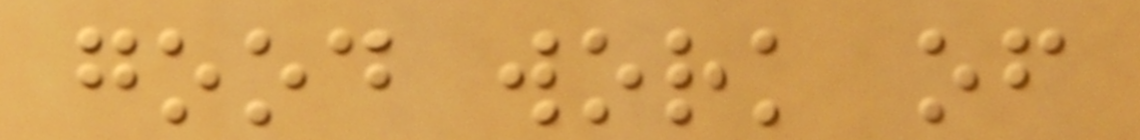good work of
